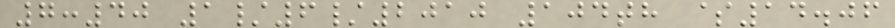7:40 1/6/2010 104th $14.06
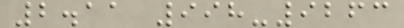2.11 998-9263
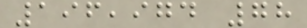196,974 78
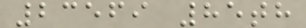23569 85th
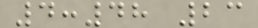4:48 23
